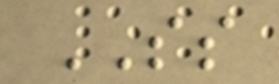SS
